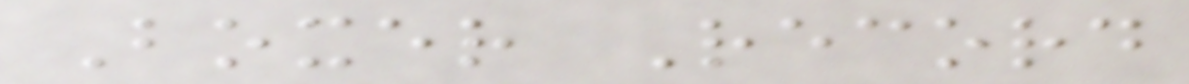Boxer Record
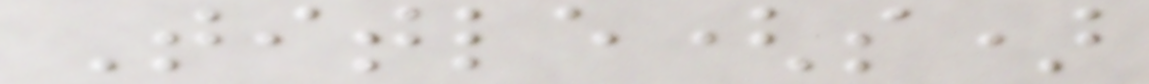Title(s)
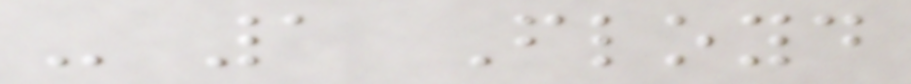- 1 Floyd
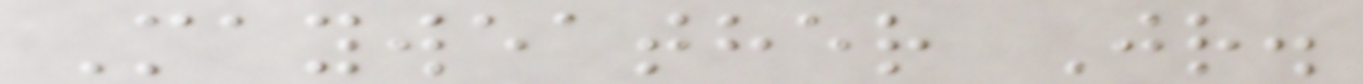Mayweather Jr.
